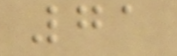71
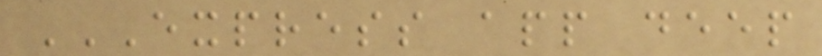EXPRESS APP DEEP
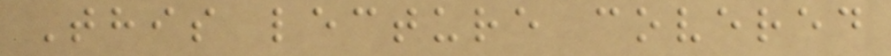This lecture covered
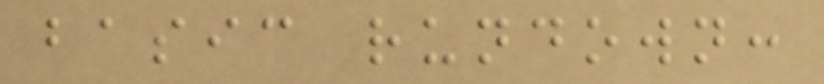basic rundown:
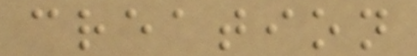creation
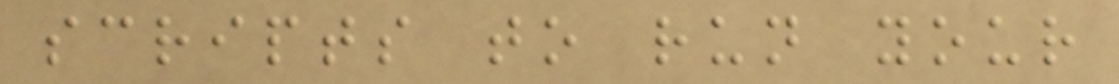scripts to run your
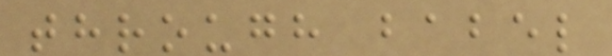through babel
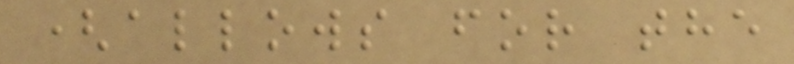(allows for the
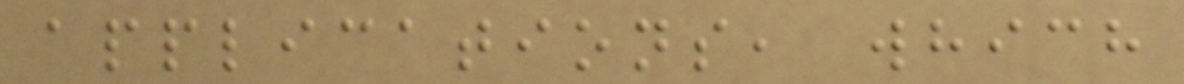applications, which
